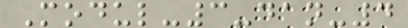Modul-3-dan-4
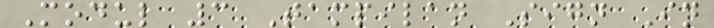Modul 3 Tampilan Sign In
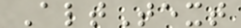AltText
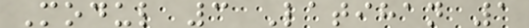Modul 3 Latihan 1
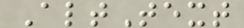AltText
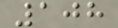108
